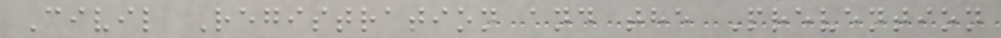Civil Registration and the Prevention
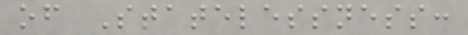of Statelessness:
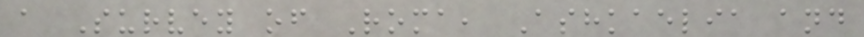a Survey of Roma, Ashkaelia and
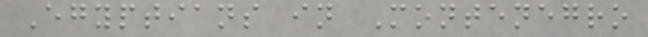Egyptians in Montenegro
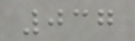037
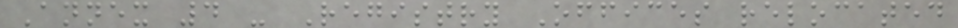Annex 4 - Registry Offices relocated
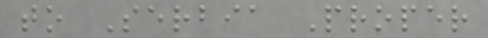to Serbia Proper
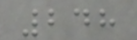248
